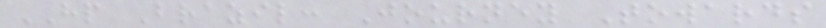HP Brazil: Journey Towards
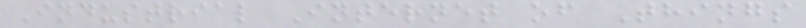Industrial Internet of Things
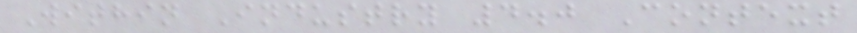Within Industry 4.0 Context
